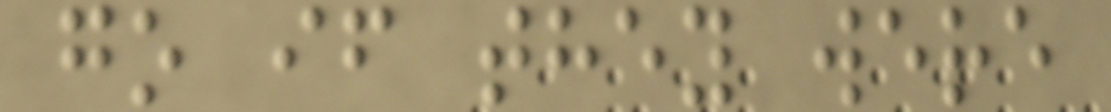go if they were
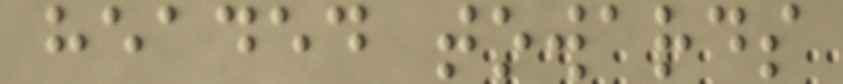headed towards
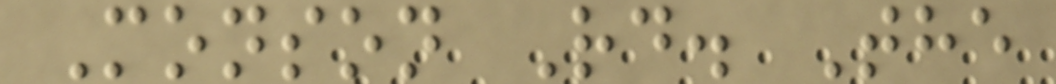Monson Rd. The
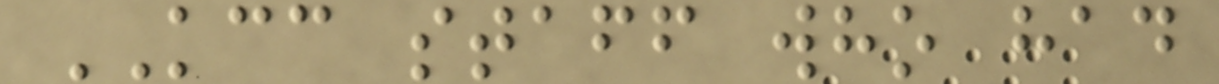KCC staff who had
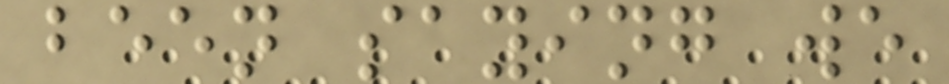been saying we
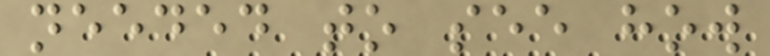needed to see how
